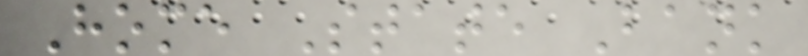Home State Bank
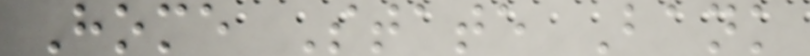Home State Bank
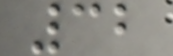32
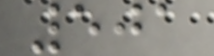501
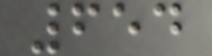654
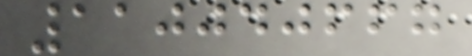110040667
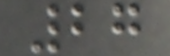27
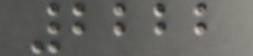2222
